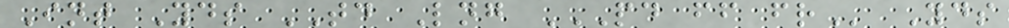Int Yds TD Lng PD FF FR Yds
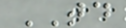TD
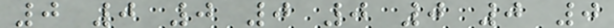0 0 0 0 0 0 0 0
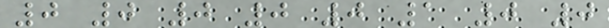0 0 0 0 0 1 0 0
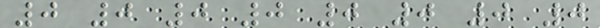0 0 0 0 0 0 0 0
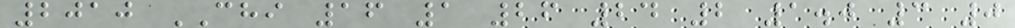2010 CHI 16 1 26 24 2 1.0 3 0
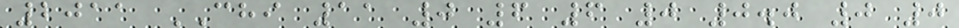2011 CHI 11 0 6 6 0 0.0 0 0
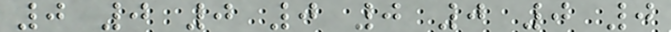0 0 0 0 0 0 0 0
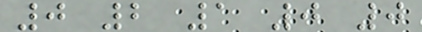0 2 1 0 0
